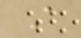A
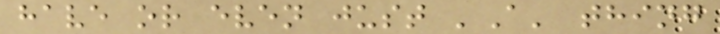have or even just 'A' thing
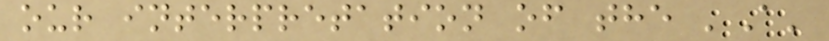our interpretation of the 'A'
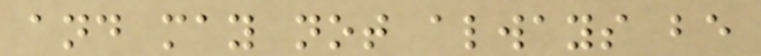and may not always be
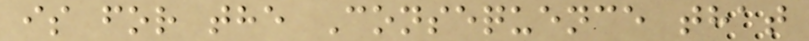is for the Consequence that
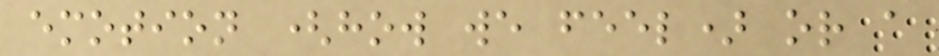emotion (how we feel) or a
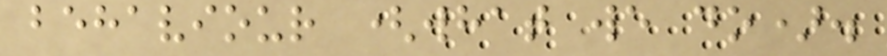behaviour (what we do).
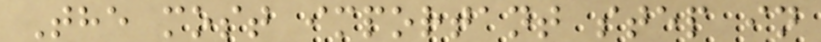The most important step in
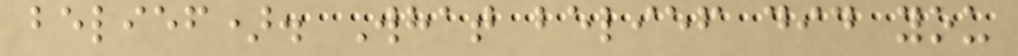belief). What belief did you
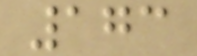173
